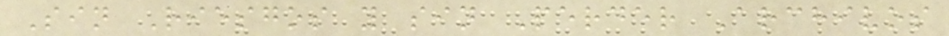Sin Riesgos y sin Perder Archivos
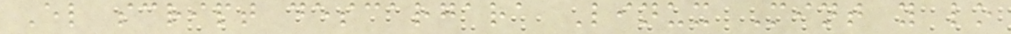El script descargara Linux Mint y lo
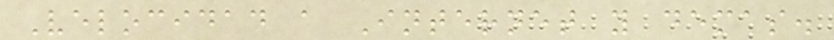Velocidad a Internet y demas.
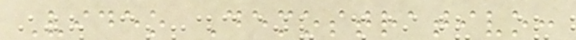Video Demostrativo:
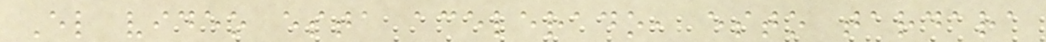El video esta acelerado, esto tardara
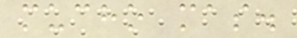mucho mas.
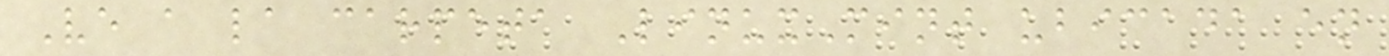Ve a la carpeta LinuxMint ubicada en
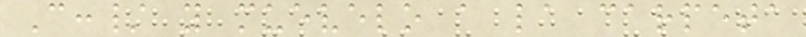C:/ y muevelo a la carpeta
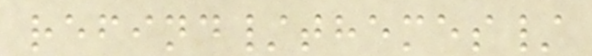refind/themes/
